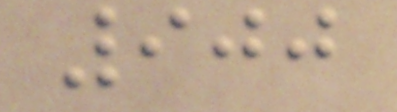900
